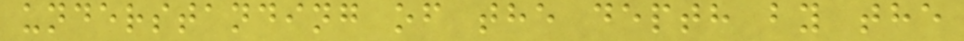understanding of the depth by the
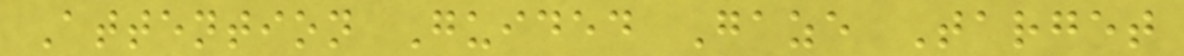Attention Guided Gaze Target
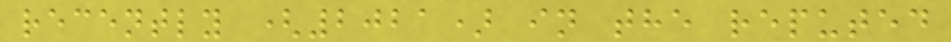recently (2021) in the reputed
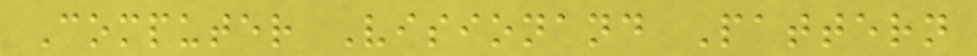Computer Visionand Pattern
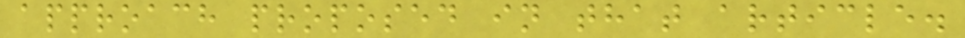approach proposed in that article.
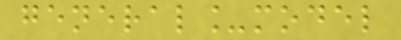general_model
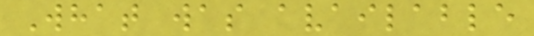What was available
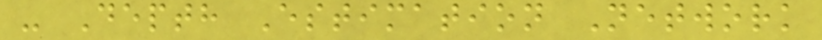- Depth Estimation Network
